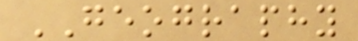GEOGRAPHY
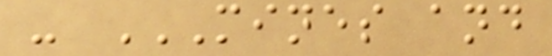- MINES AND
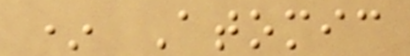* Atomic
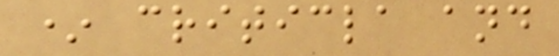* criticla and
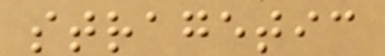stragetic
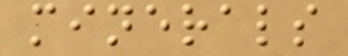minerals
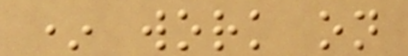* work on
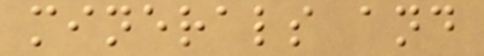minerals and
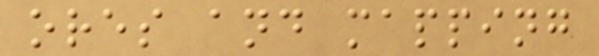ores and mapping
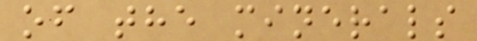of the minerals
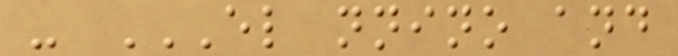- EL NNINO AND
